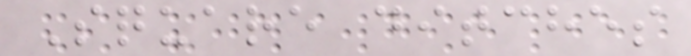Square ditches
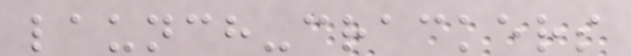launch-crackers
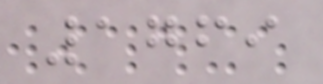1769
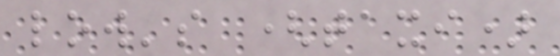low's (taxi)
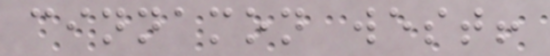cinnamon west!
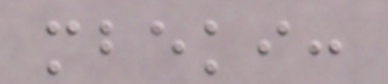mbeki:
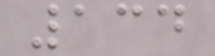134
